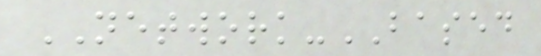NETWORK-BASED
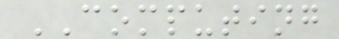COMPUTING
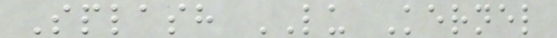Splash LU Kernel
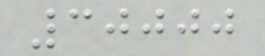30000
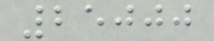25000
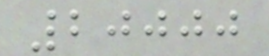20000
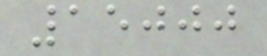15000
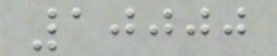10000
